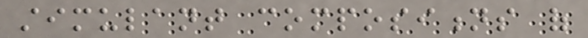stimulant compositions of
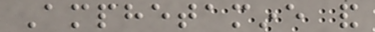Amphetamine and
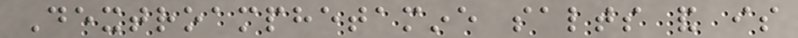Dextroamphetamine salts and is
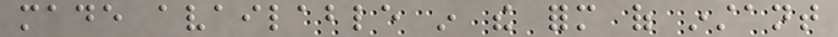made available in the form of instant
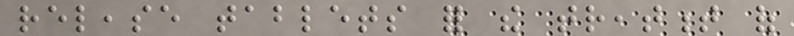release tablets for the treatment of
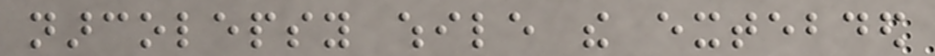narcolepsy while the extebded
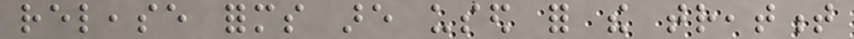release forms are used for the treatment
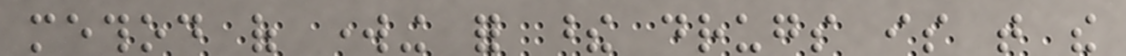method of working for these drugs is that the
